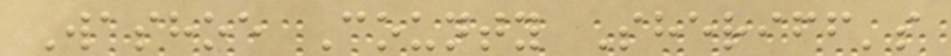Washoe County Sheriff's
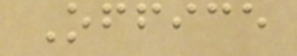Office
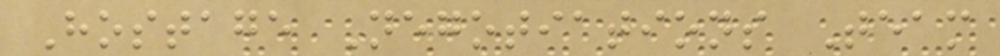Hostage Negotiations Team
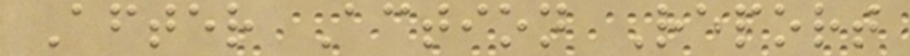After Action Report
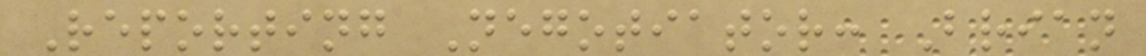Reporting Negotiator: Brian
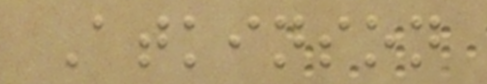Atkinson
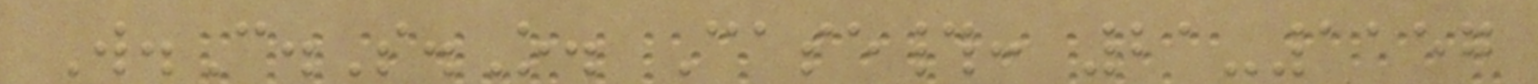W.C.S.O. Case#: 21-1157
